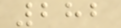282
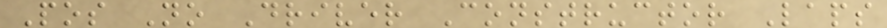Pos No Driver Constructor Laps
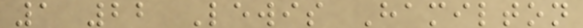1 22 Lewis Hamilton
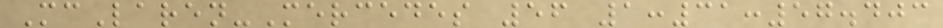McLaren-Mercedes 56 1:31:57.403
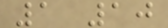1 10
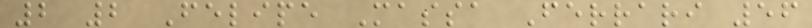2 2 Felipe Massa Ferrari 56
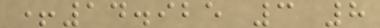+14.925 3 8
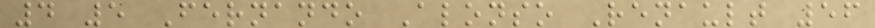4 5 Fernando Alonso Renault 56
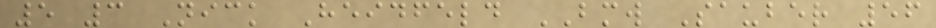5 3 Nick Heidfeld BMW Sauber 56
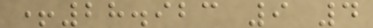+28.923 9 4
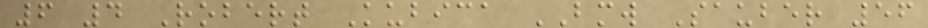6 4 Robert Kubica BMW Sauber 56
